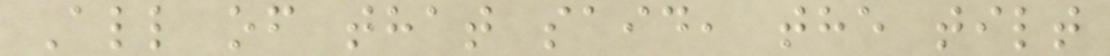All of that said, the tilt
